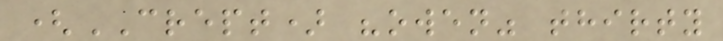(CREPT) "owen" thirty
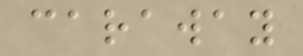caraway
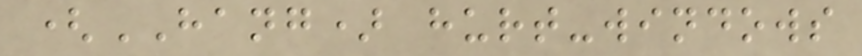(HANG) hurt-windows
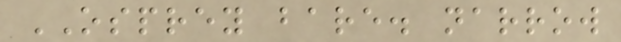OSPREY bare. narrow
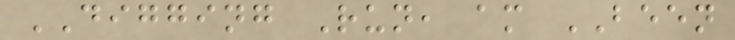DIGGING Run, am BEEN
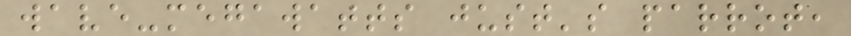wave-megawatts just's parrot,
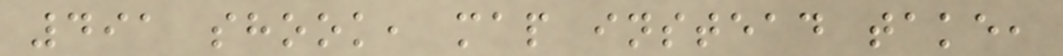491 shook, map instead take,
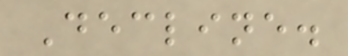Decline.
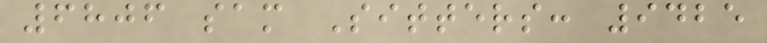6806 sam Sitters: 9425
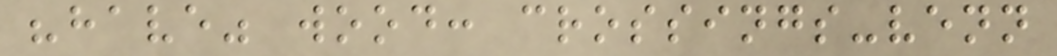"have" wood: crossings-venn
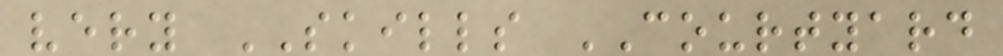very SKILLS COURTYARD
